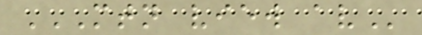MTN VIEW AV
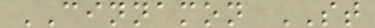CINNAMON ST
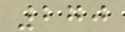270
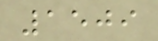1509
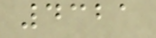4321
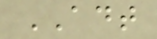ADT
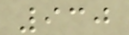930
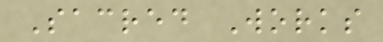Sacred Works
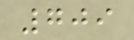709
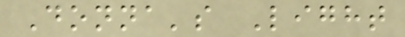Donna's Light
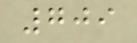709
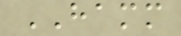HAMM
